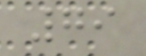79
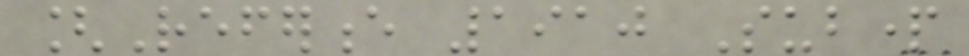[Reference 1910 Subpart
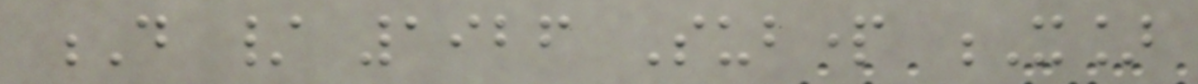D / 1926 Subpart X]
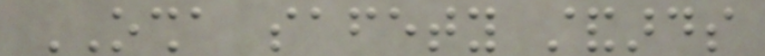OSHA safety standards
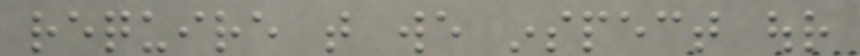require that we inspect our
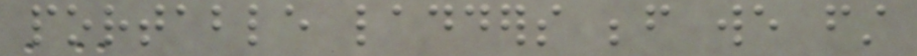portable ladders before we first
